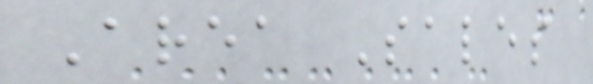Area Sales
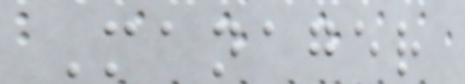Manager
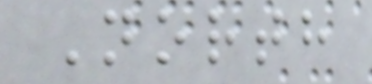North
